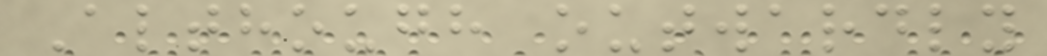Although outwardly
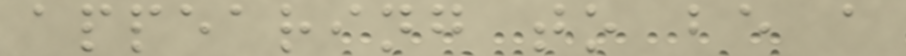appearing to be a
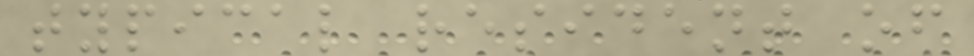typical resident of
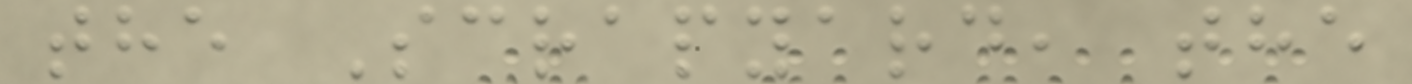the Scrapyard, the
